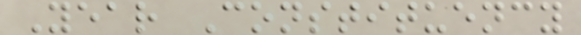Year Constituency
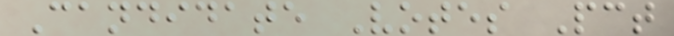Candidate Votes Pct
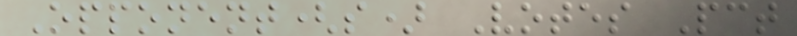Opponent(s) Votes Pct
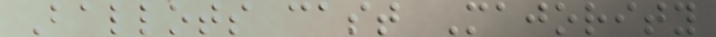Ballots cast Majority
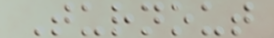Turnout
